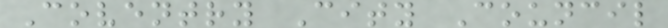Coventry City Council
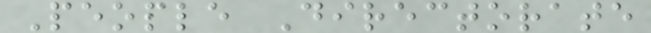People Directorate
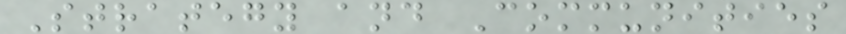Strategy and Communities
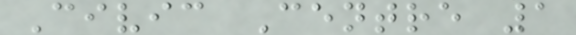Civic Centre 1
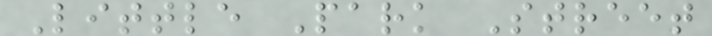Little Park Street
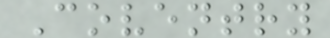Coventry
